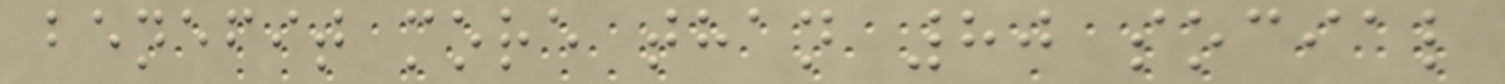benefit more than 80 social
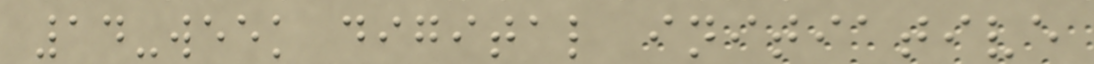14-week digital initiative
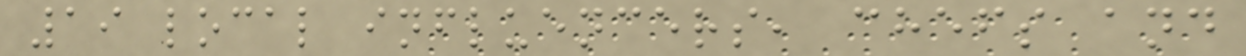19 local influencers, chefs and
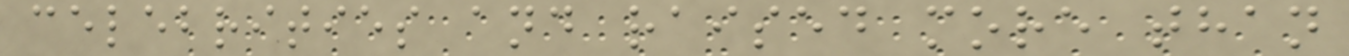celebrities and raised more than
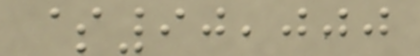$90,000
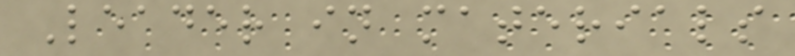Leader in materials
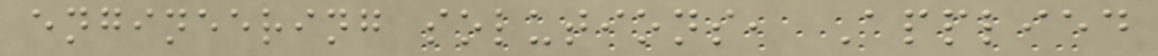engineering solutions, Applied
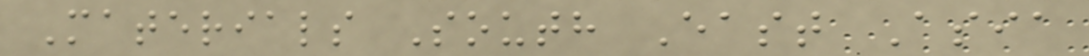Materials South East Asia
